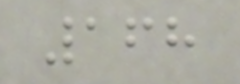168
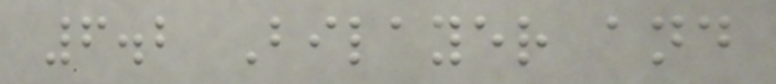6.2 Bilayer and
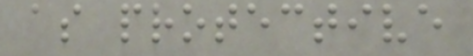as protective
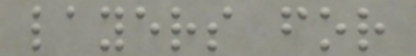layers for
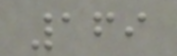169
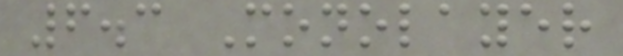6.3 Monolayer
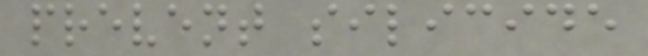prevent silicide
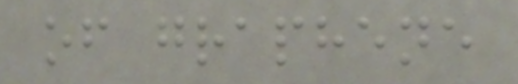of graphene
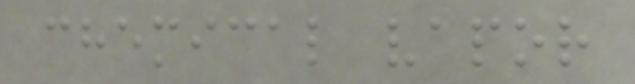chemical vapor
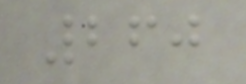260
